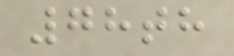78th
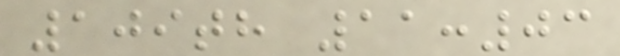109th 11:03
